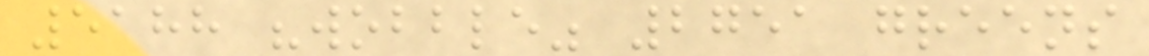5188 "wobble" 2751 greens
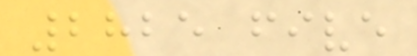2825 five
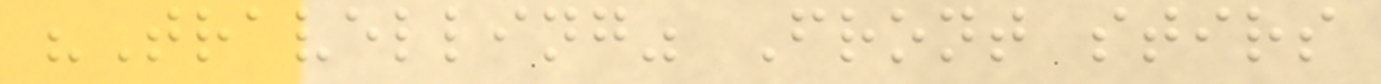"Travelling" Front stirs
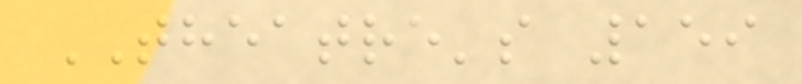THEATRE's 159
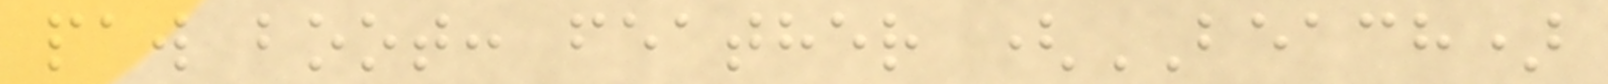paw boot: feather (BEACH)
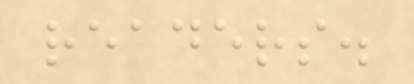readers.
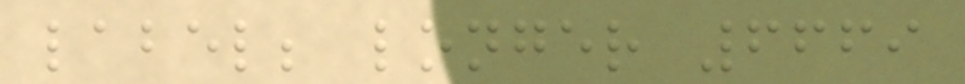label; longer 6669
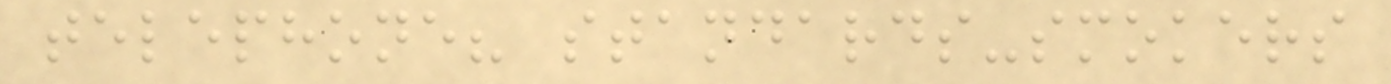telephone? standards-smokers
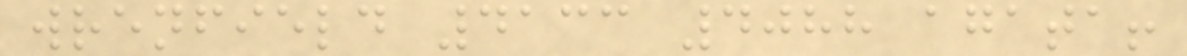wrenfield 4133 4088 agata!
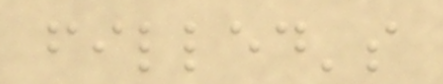filled's
